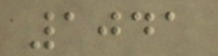1041
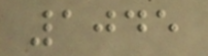1045
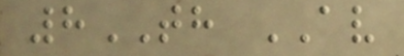8TH AV
